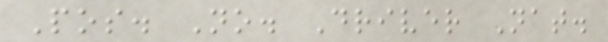Pos. No. Driver Nat.
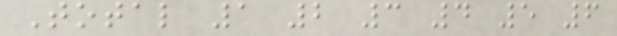Total 1 2 3 4 5 6
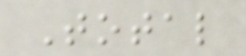Total
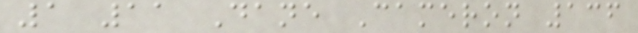1 11 Dane Cameron 136
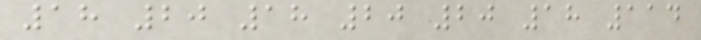18 20 18 20 20 18 114
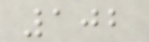102
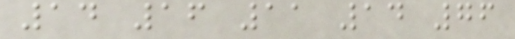14 16 11 14 76
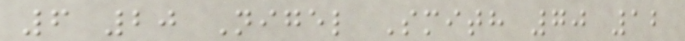6 20 Nigel Smith 70 12
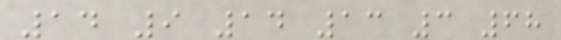14 9 14 13 3 68
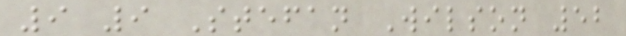9 9 Stefan Wilson 52
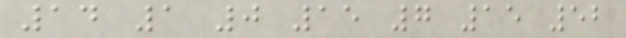14 1 0 15 7 15 52
